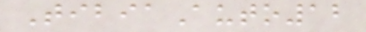TibiaAuto12
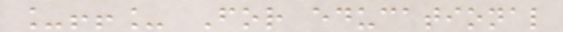_!!_ For educational
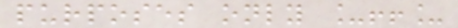purposes only _!!_
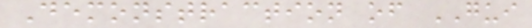Demonstraction of GUI
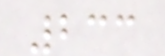233
